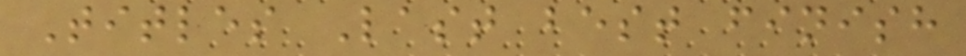Titles Last best finish
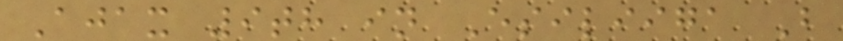Ajax 9th in Esiliiga B
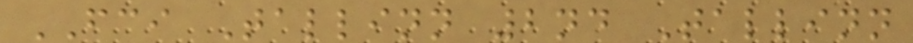FCI Tallinn 2nd Tallinn
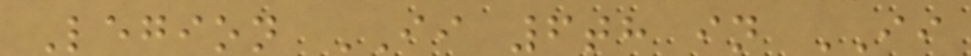Legion II 6th in II
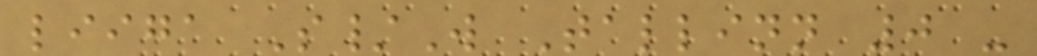liiga S/W Tallinn 0 -
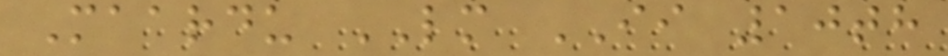Maardu LM II 10th
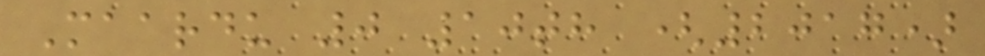Maardu 0 10th (2017)
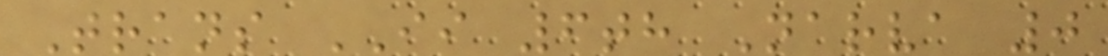Trans II 6th Narva 0
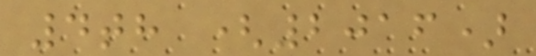4th (2016)
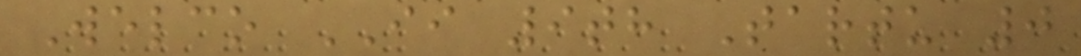Welco II 9th Tartu 0
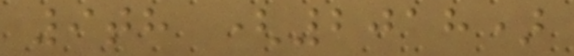9th (2018)
